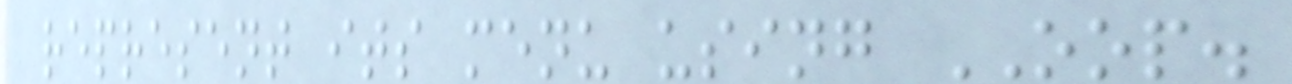represent its menu using OOP.
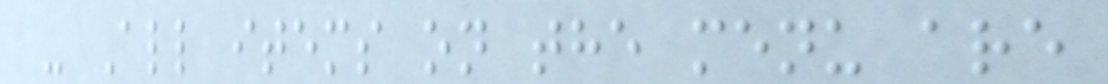- All items on the menu are
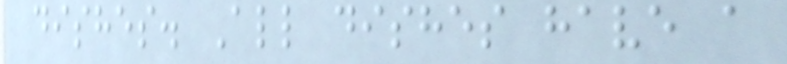dishes. All dishes have a
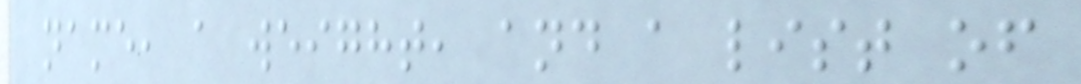name, a weight, and a list of
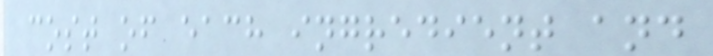cost of each ingredient and
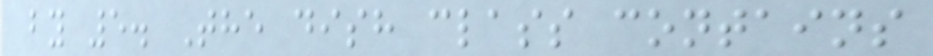by 5. The dish class contains
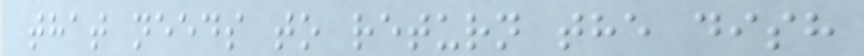that needs to return the dish
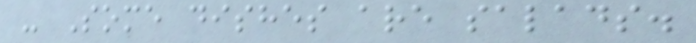- Some dishes are salads.
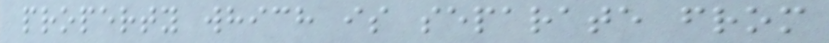property which is separate from
